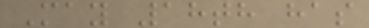May 18th has
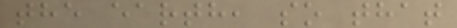the earth, so that
